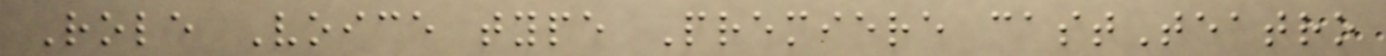Role Voice type Premiere castTeatro
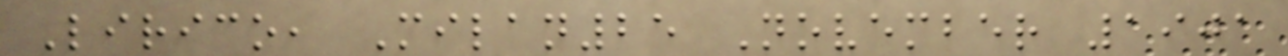Lirico, Milan25 November 1901
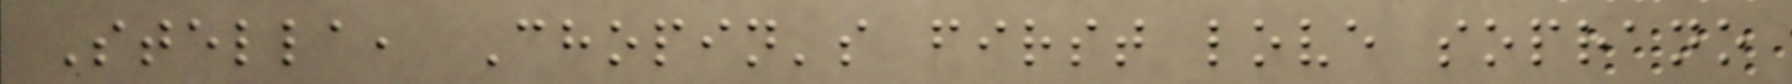Stella, Chopin's first love soprano
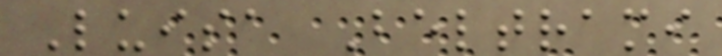Luisa Beltrami
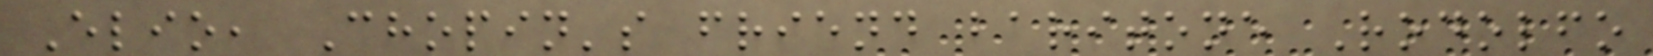Elio, Chopin's friend baritone Rodolfo
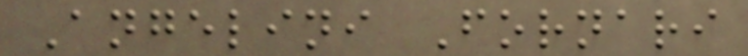Angelini Fornari
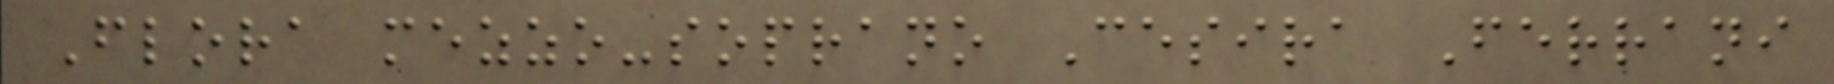Flora mezzo-soprano Cesira Ferrani
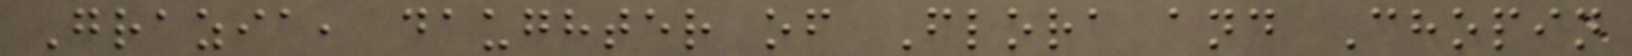Grazia, daughter of Flora and Chopin
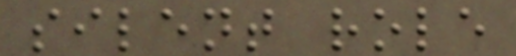silent role
